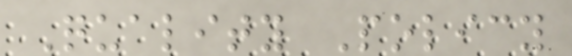Quality Policy
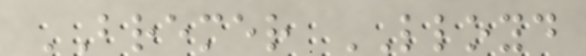BREMER LLOYD
